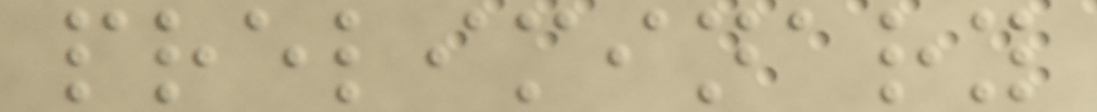preliminary
